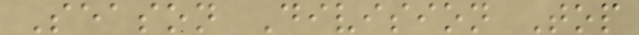Season Division Top
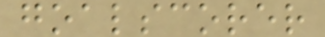goalscorer
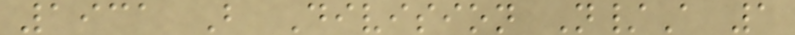1931 B Division N/A 1
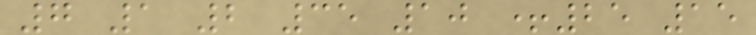7 1 2 35 10 +25 15
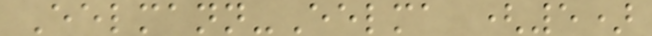Eelmann-Eelma (5)
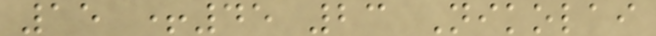15 +45 23 Nikolai
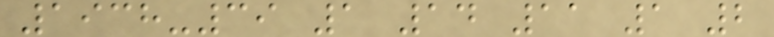1938-39 1 14 11 1 2
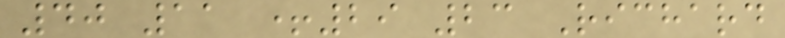40 11 +29 23 Richard
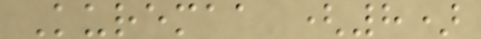Kuremaa (8)
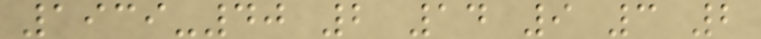1939-40 2 14 9 3 2
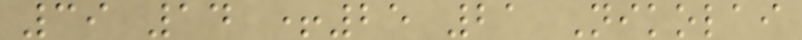39 14 +25 21 Nikolai
